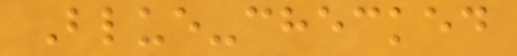Blue-checked
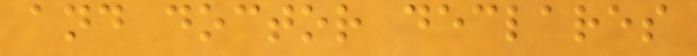and doctor declares
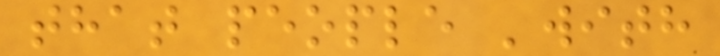that people 'with
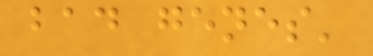bad genes'
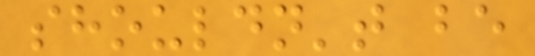shouldn't be
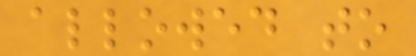allowed to
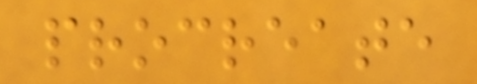procreate
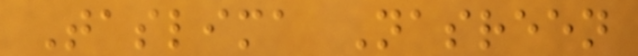Taslima Nasreen
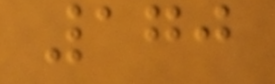170
